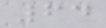64
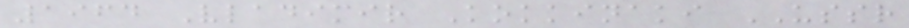1964 Vladimir Kokkinaki USSR
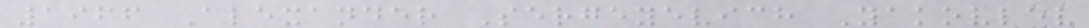1966 Alexander Sergeyevich Yakovlev
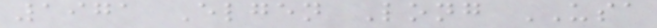1971 Elgen Long USA
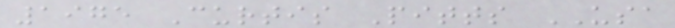1975 Curtis Pitts USA
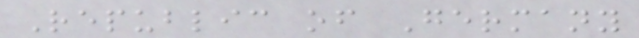Republic of Germany
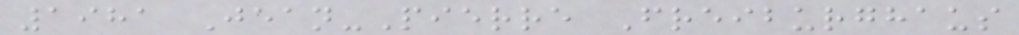1981 Jean-Pierre Freiburghaus
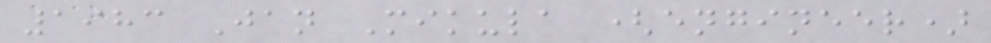1983 Jan Mikula (engineer)
